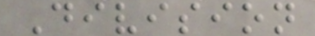Division
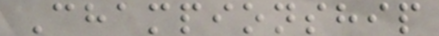Championship
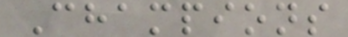Champions
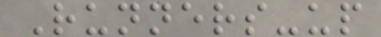Runners-up
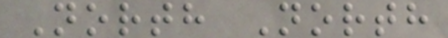North North
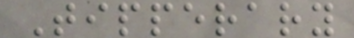Tipperary
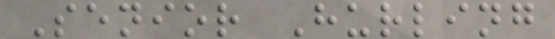Senior Hurling
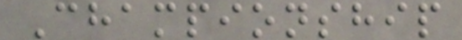Championship
